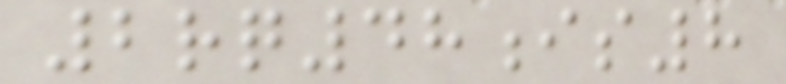2rq48is8
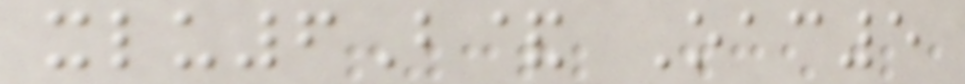xlu6B& Oac5
